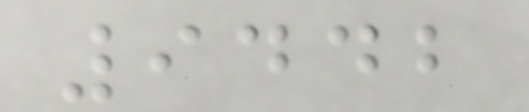9442
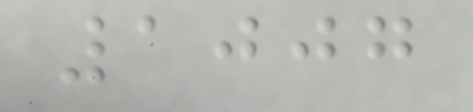1007
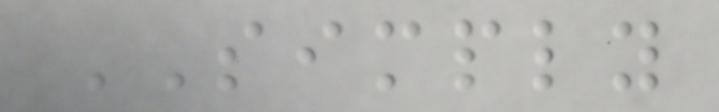SIMPLY
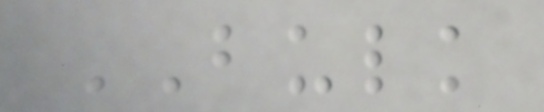BULK
